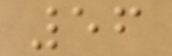56
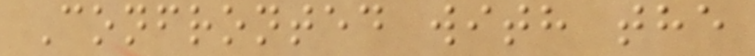Confronted with the
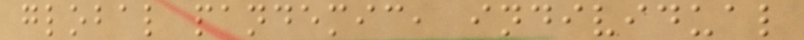global pandemic, individual
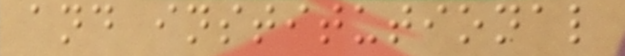and institutional
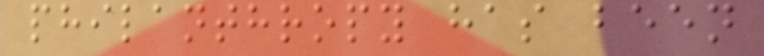philanthropy has been
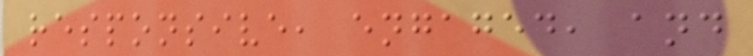responsive, engaged, and
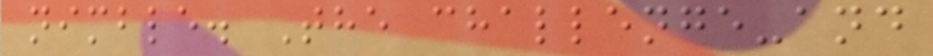nimble. The challenge-and
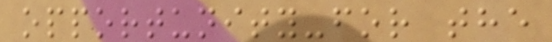opportunity-for the
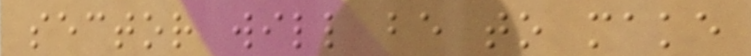sector will be to make
